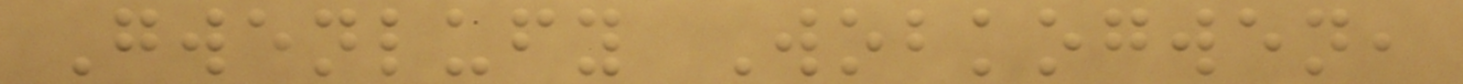Gwenlufy Wobkogwen,
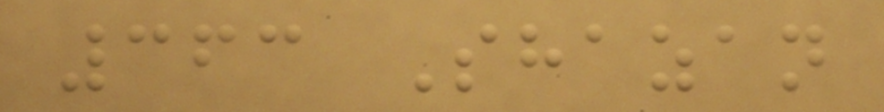363 Shazan
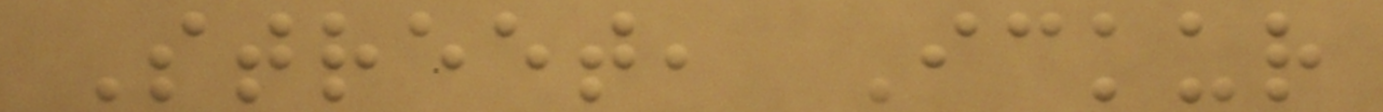Street, Ickur
